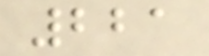221
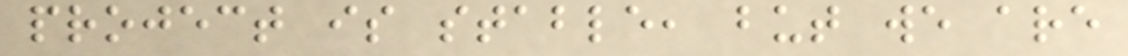project is stable, but we are
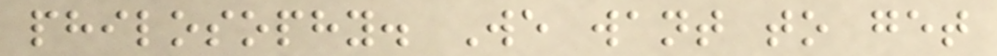philosophy. We want to get
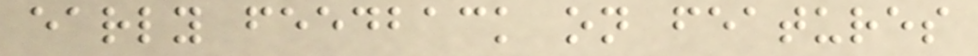early feedback on features
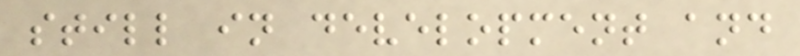still in development and
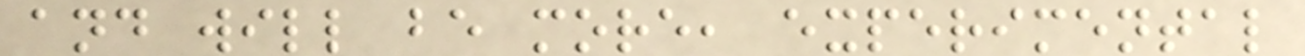and will be more, experimental
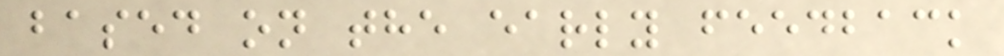based on the early feedback
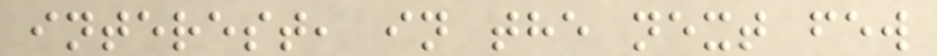interest, in the next few
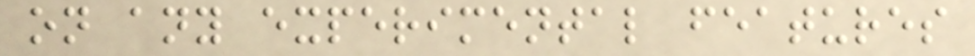on any experimental features
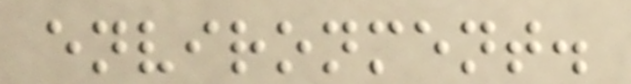environment.
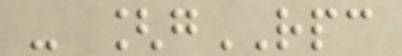- [gRPC
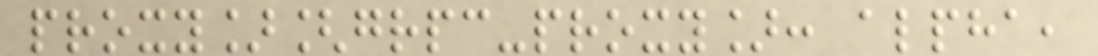proxy][grpc-proxy]: alpha,
